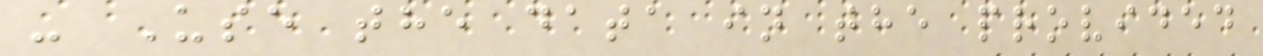- Use the data in the provided
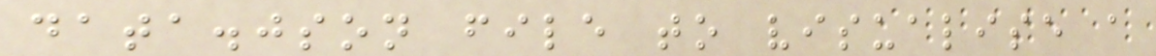data.json file to visualise a
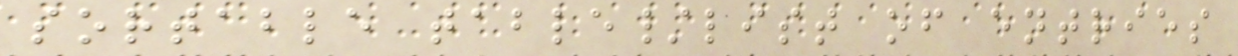sortable table/list of entries
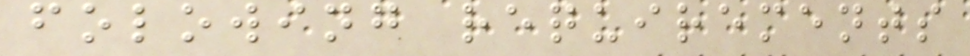folowing requirements
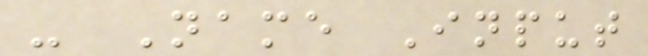- Name Input
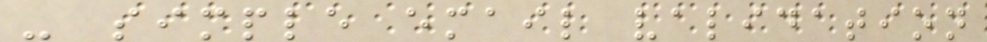- simple email validation
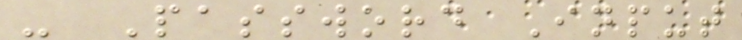- Password Input
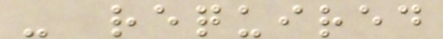- required
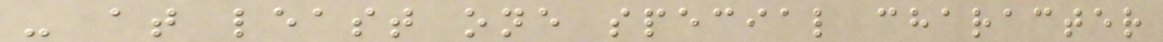- at least one special character
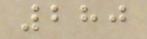280
